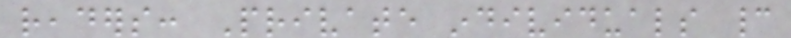readers: Private individuals cannot
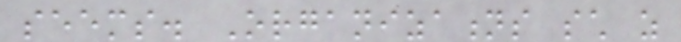seems. Organizations such as
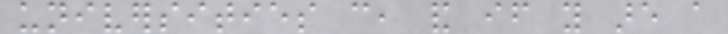universities can, and if you are a
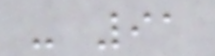- 91
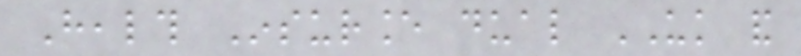Health Insurance dual UK and
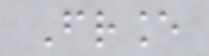France
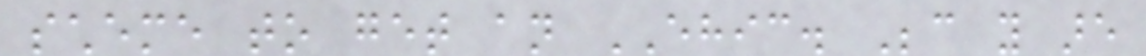scheme to get an EHIC. Because you are
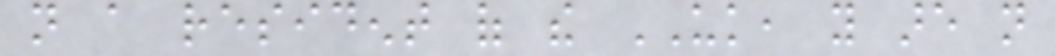not a resident of the UK, you are not
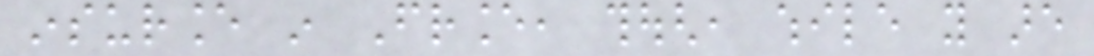insurance in France, though, while you are
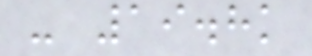- 19.8k
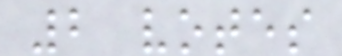2 votes
